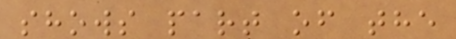shows part of the
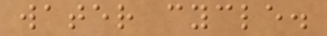water cycle.
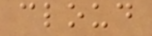cloud
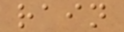rain
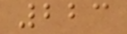223
